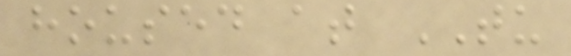housed at TU
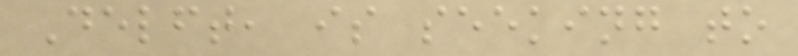Delft, is seeking to
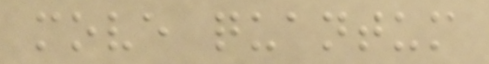move quantum
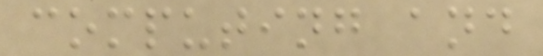computing and
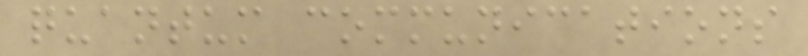quantum communications
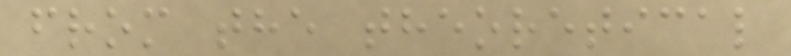from the theoretical
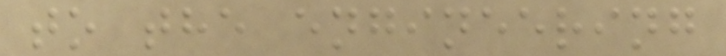to the engineering
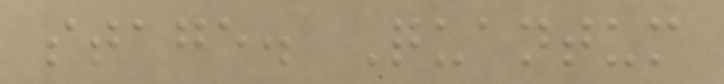stage. Quantum
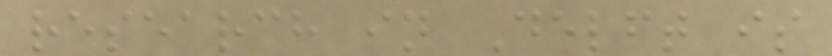research in Delft is
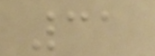31
